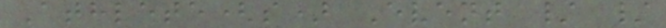Athlete(s) Event / /
